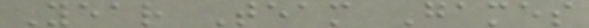Year Team Games
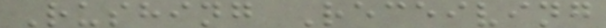Rushing Receiving
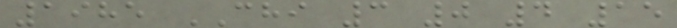1985 CHI 3 0 4 15
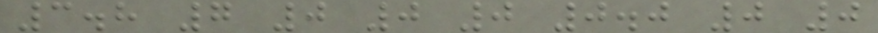3.8 7 0 0 0 0.0 0 0
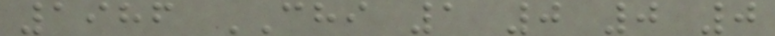1986 CHI 1 0 0 0
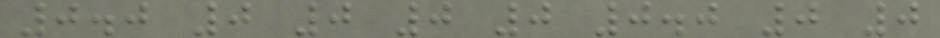0.0 0 0 0 0 0.0 0 0
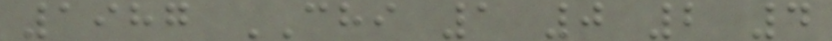1987 CHI 1 0 2 4
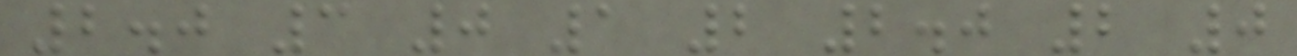2.0 3 0 1 2 2.0 2 0
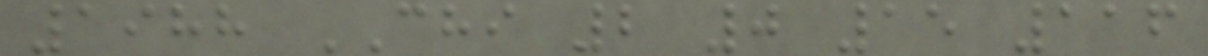1988 CHI 2 0 15 116
